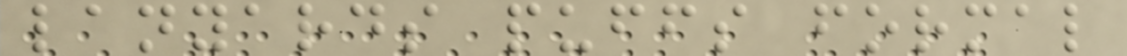lanyards puffs formal
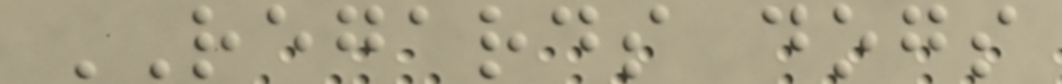REGARDS dogs
